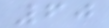60
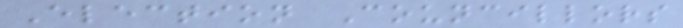Election Councillors
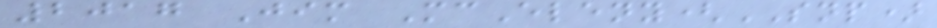2017 Jim McEleny(SNP)
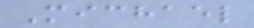Michael
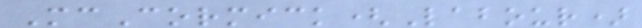McCormick(Labour)
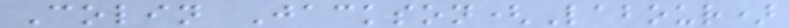Colin Jackson(Labour)
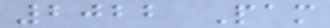2022 Pam
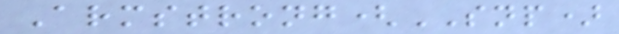Armstrong(SNP)
